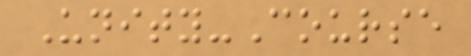Unity-Course
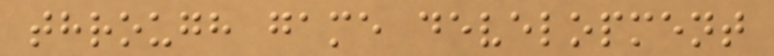through game development
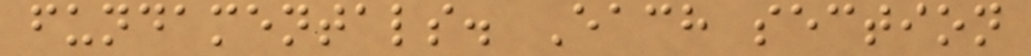fundamentals. Each section
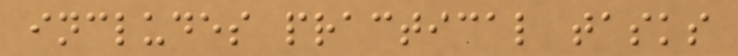includes practical tasks
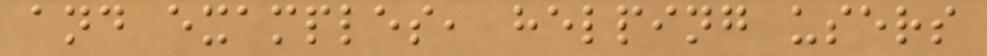and examples, helping users
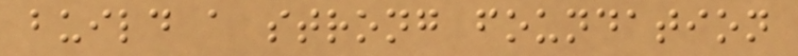build a strong foundation
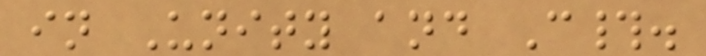in Unity and C#.
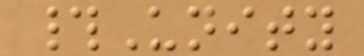#Unity
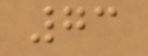73
